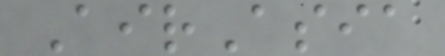AirAsia
